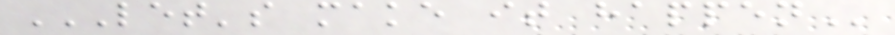LET'S MAKE IT HAPPEN
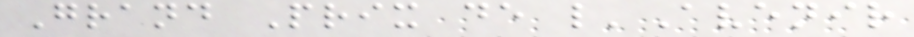Grand Prix de l'Avenir
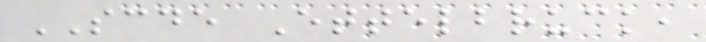SCDE Ettelbruck,
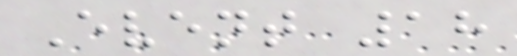Event 18
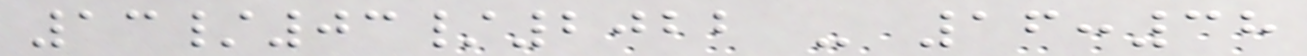13/03/2022 - 16:38
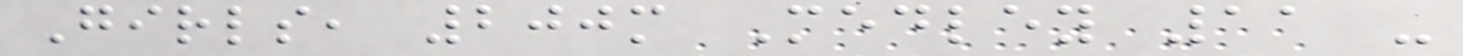Girls, 200m Medley 11 -
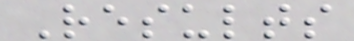Results
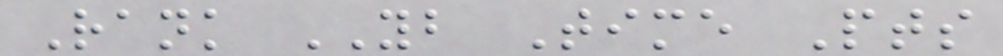Rank YB Time Pts
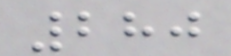280
